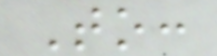To:
